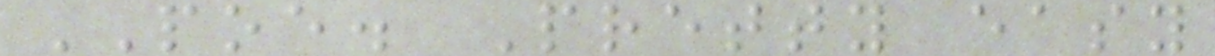POE. Pretty easy
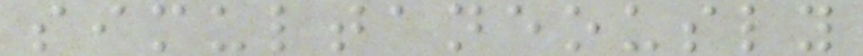simultaneously
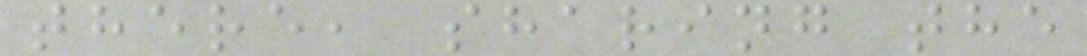there, sharing the
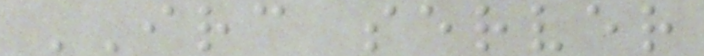IRC server
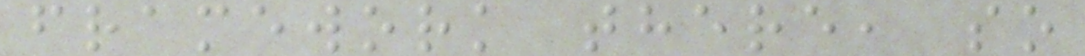framework there, so
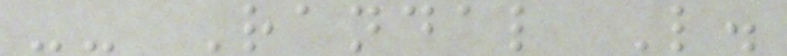-- Randal L.
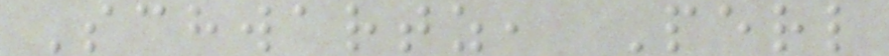Schwartz, Perl
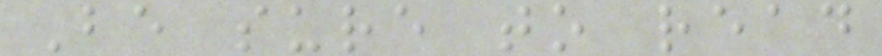Be sure to read
